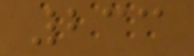233
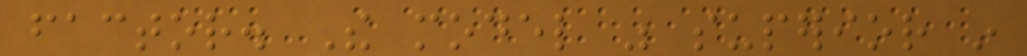factor. The model was superior in
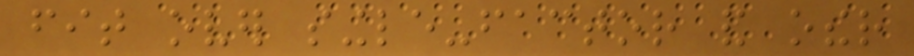fit over single-factor and other
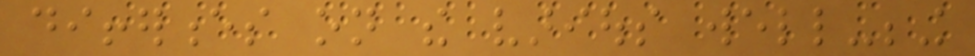differences on the various well-being
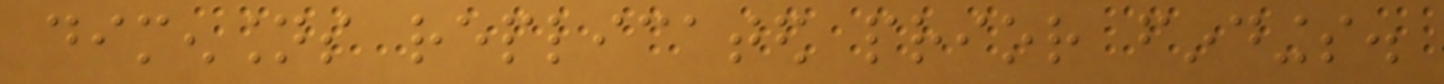dimensions replicated prior findings.
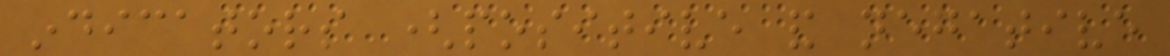indicators (positive and negative
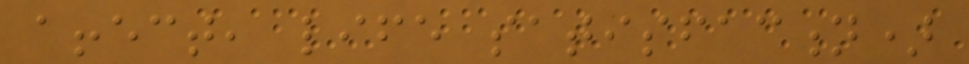affect, life satisfaction)
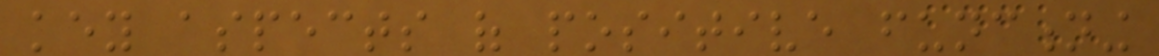key aspects of positive functioning
